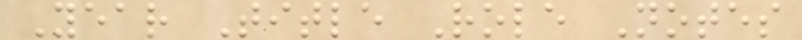Year Title Role Notes
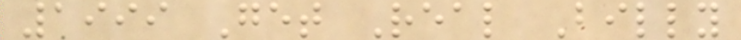1999 Get Real Billy
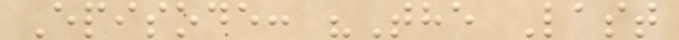Episode: "The Last
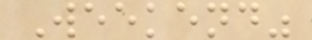Weekend"
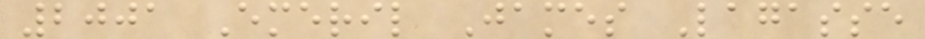2001 Emeril James Lagasse
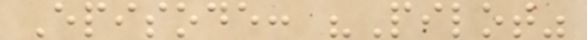Episode: "Pilot"
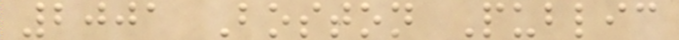2001 Boston Public
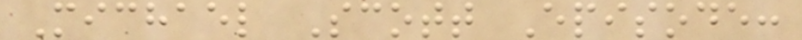Michael Scott Episode:
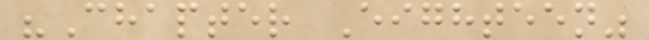"Chapter Eighteen"
